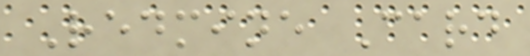Redmine Card
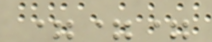===
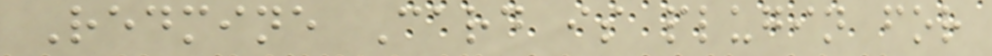Redmine Card is plugin for
